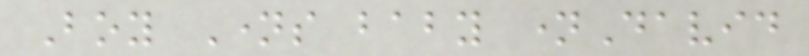Boy Names baby nameDavid
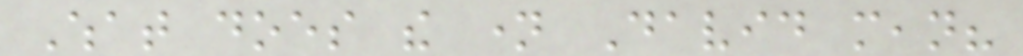What does the name David mean?
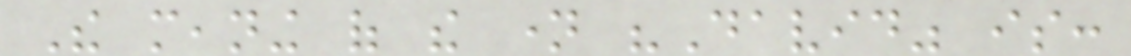The meaning of the name "David" is:
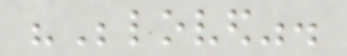"Beloved".
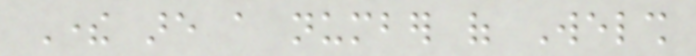There are a number of Welsh
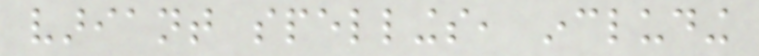variant spellings, including
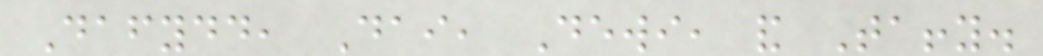Dafydd, Dai, Dewi, and Taffy.
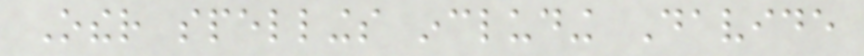Other spellings including Davide
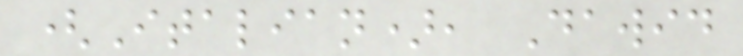(Italian), Dawid
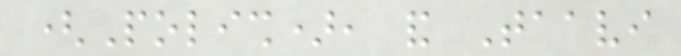(Polish), and Taavi
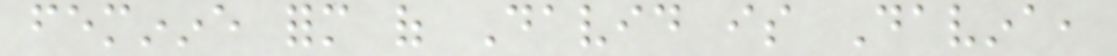feminine form of David is Davina,
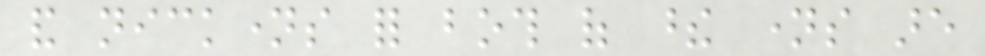and nicknames for both of these names are
